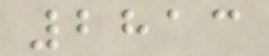2813
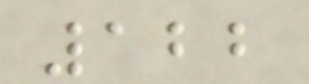122
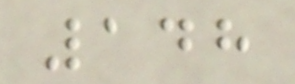148
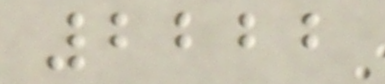2222
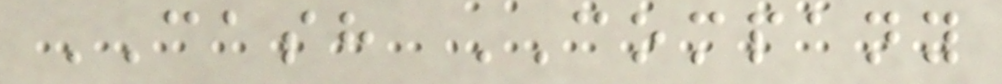CASH COMPANY
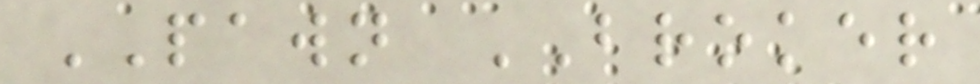PAWN BROKER
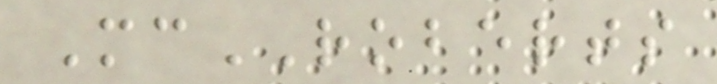McROBERTS
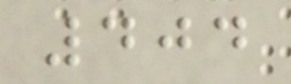404
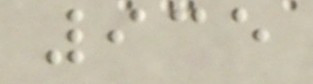935
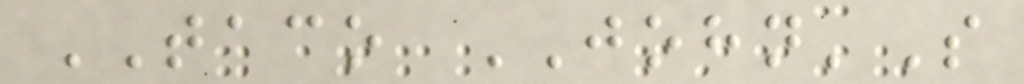TACO JOHN'S
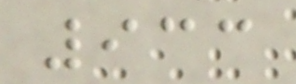933
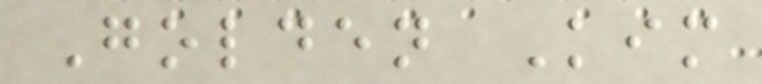Golden Kim
